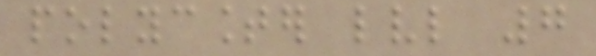polycounter lvl 7
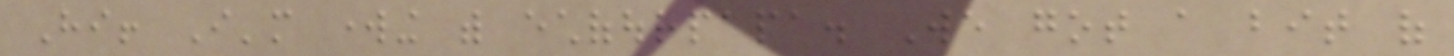Hi! I'm working with echofourpapa. We got a bit of
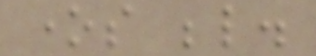ones below.
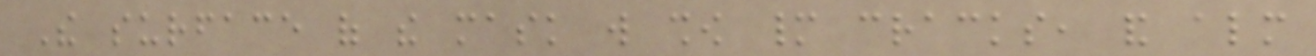The surface of the mask will show many cracks, and almost
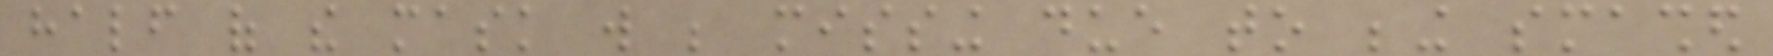half of the mask will be missing due to being smashed
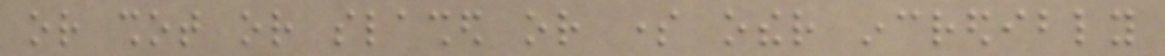or shot or slashed or some other incredibly
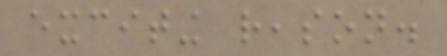exciting reason.
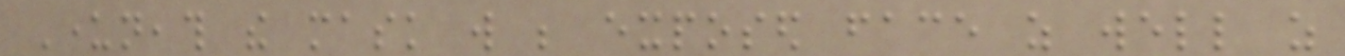Underneath the mask will be exposed face as well as
